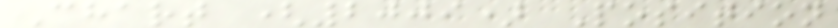Chart (2009) Position
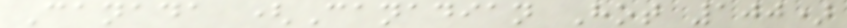Canada (Canadian Hot 100)
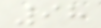98
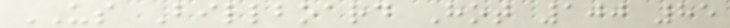US Billboard Hot 100 85
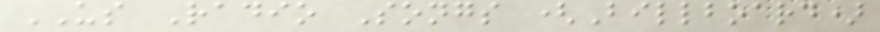US Radio Songs (Billboard)
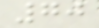70
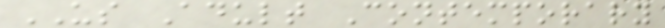US Adult Contemporary
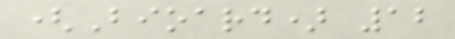(Bioard) 12
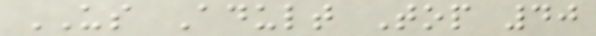US Adult Top 40
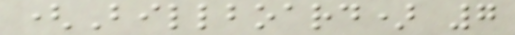(Billboard) 7
